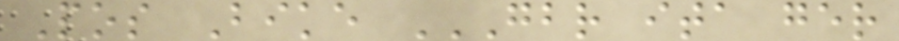Pos Bike GBR ITA GER
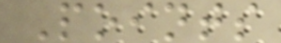Points
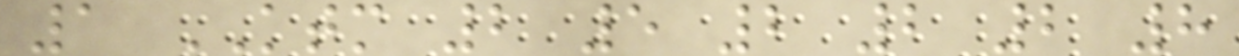1 KTM 2 5 2 2 2 8
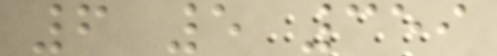6 5 359
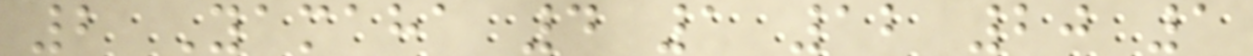2 Yamaha 4 1 12 20 1
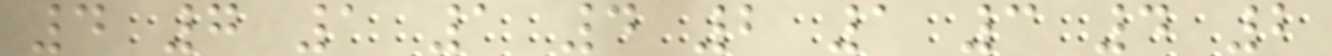4 7 1 1 4 2 1 3 4 2
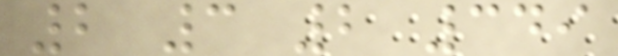2 3 2 349
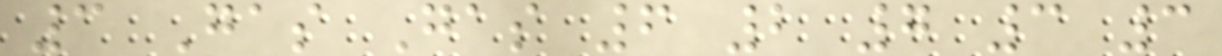3 Gas Gas 6 2 7 3 3
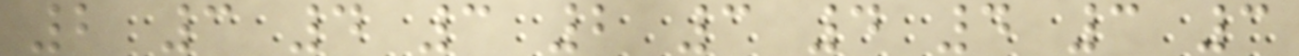2 3 4 3 2 3 4 4 3 3
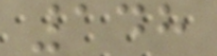148
